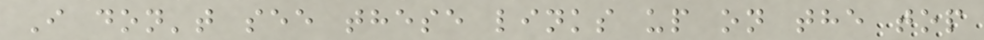I don't see these links up on the top
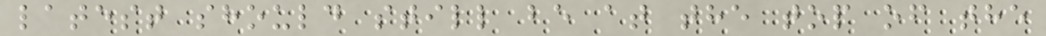latest should still be at the top of the
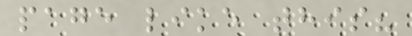page like this?
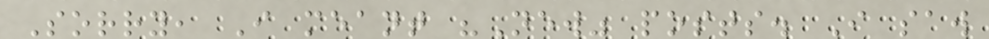Sorry, I meant "New" posts. I saw
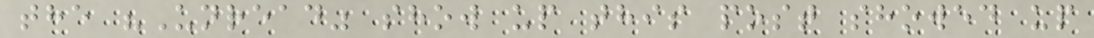the "Unread" show up this post showed up
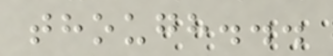though...
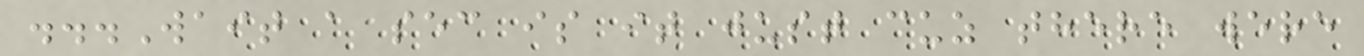...Wait a sec is it just cuz there were
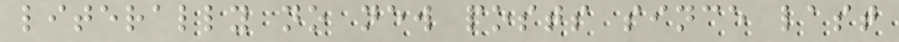literally no new posts since last
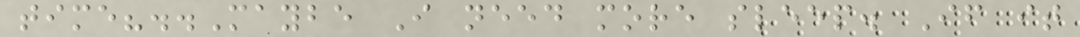time?..Maybe I need more sleep. If it
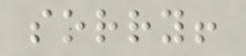sorry!
